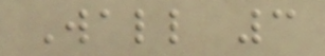Wall 3
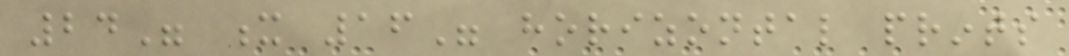24" x 16" horizontal prints
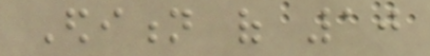Edition of 10
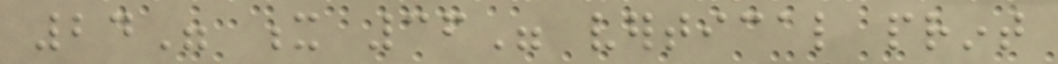24" x 36" vertical print
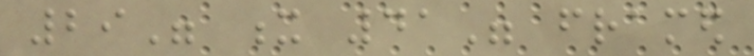29" x 41" framed
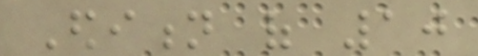Edition of 10
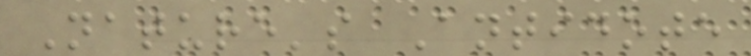Nature's Antidote
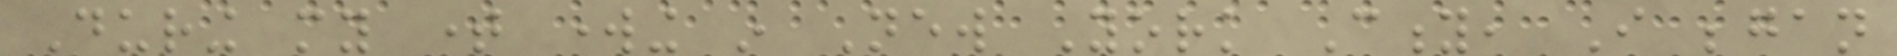During my time working in New York City, I began
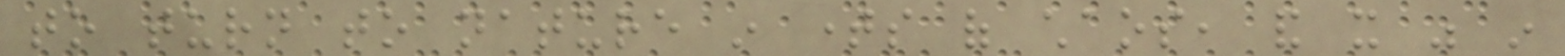to turn to nature in times of chaos, and it was in
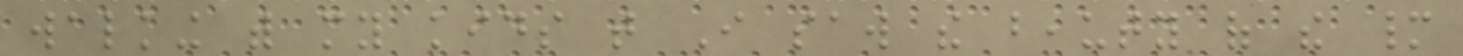walking with my kids that I saw the beauty of the many
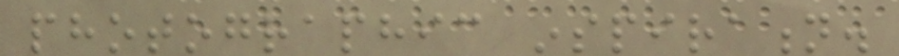photographic inspiration.
